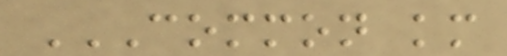COMMON KM
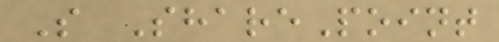S SharePoint
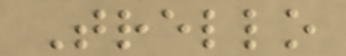Trello
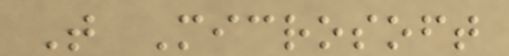T Microsoft
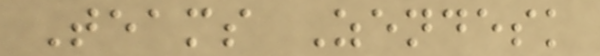Teams Zendesk
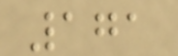171
